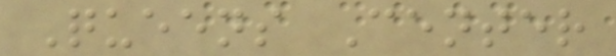Queens Center
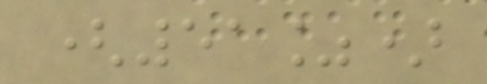(51%)
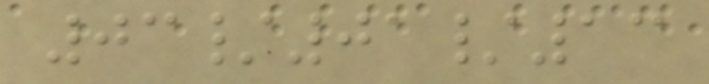03/01/13
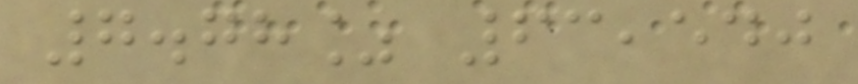7.78% 63,540
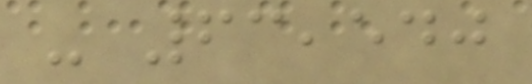- 63,540
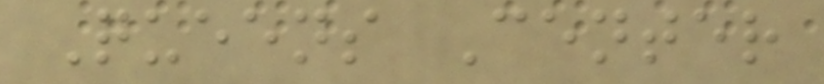Queens Center
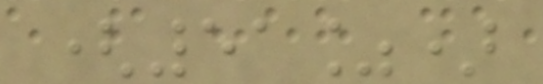(51%)
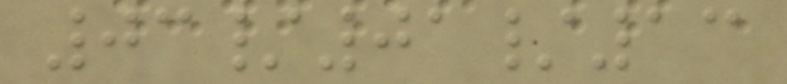03/01/13
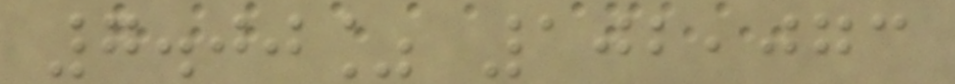7.00% 102,073
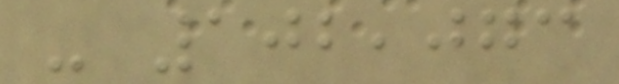- 102,073
